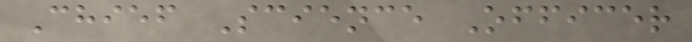Chief Science Officer
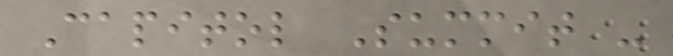Capitol Summit -
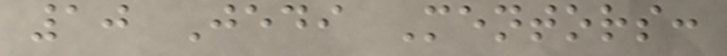10 Jedi Mentors:
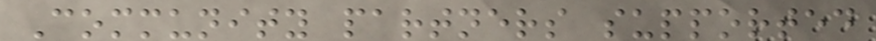Community partners supported
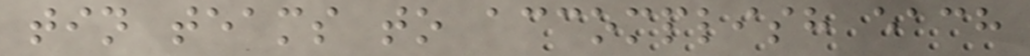tin teams to accomplish each
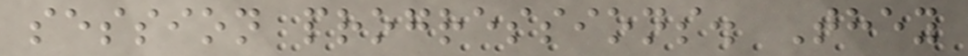session progressions. They
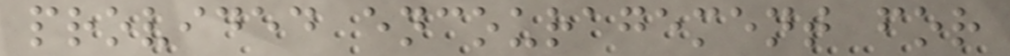provided encouragement for
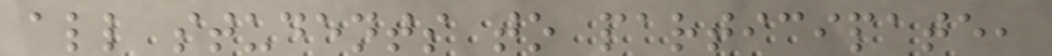all students to participate,
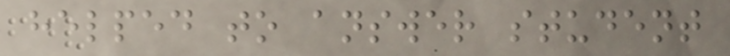helped to answer student
